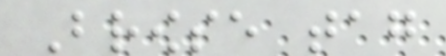Browse tag
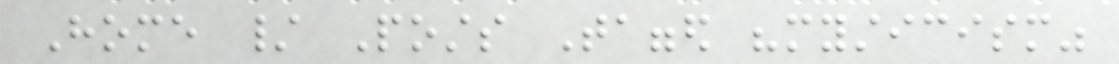Home / Posts Tagged "mysticism"
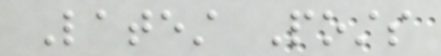Latest Posts
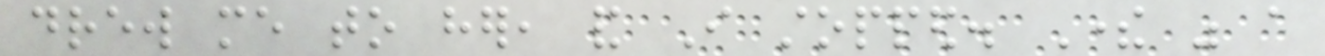drew me to her, and I stopped. There was a
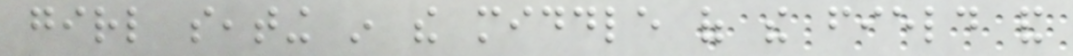girl seating in the middle of the field and
